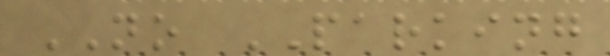NO PARKING
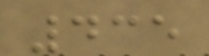435
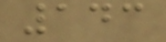143
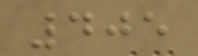405
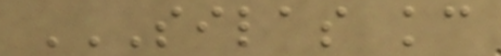SILAS KC
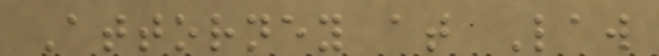Attorney at Law
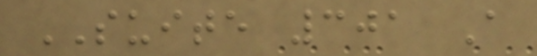SUITE 301 A
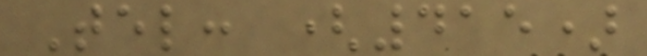Tel: (415)
